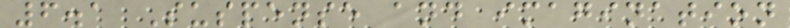6.1 Suspense and imagination
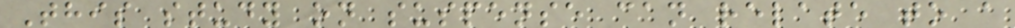This study on suspense can relate to a
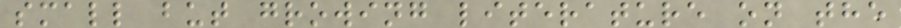small but growing literature on the
